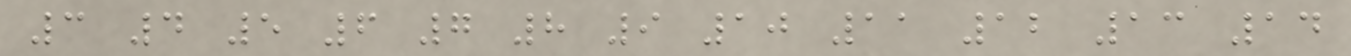3 4 5 6 7 8 9 10 11 12 13 14
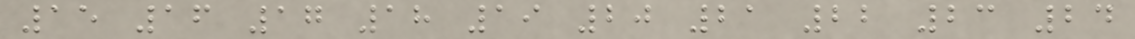15 16 17 18 19 20 21 22 23 24
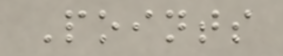Points
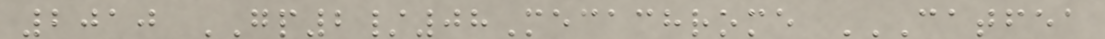2010 GP2/08Mecachrome CATFEA
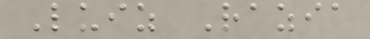Luiz Razia
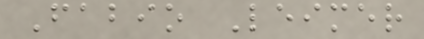Fabio Leimer
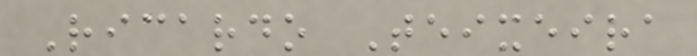Ricardo Teixeira
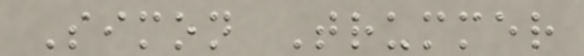Simon Trummer
